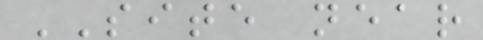SITE near
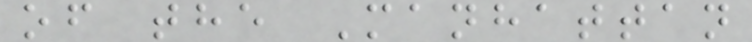of the Manhattan
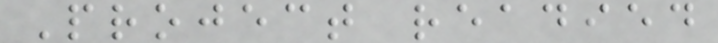Project readied
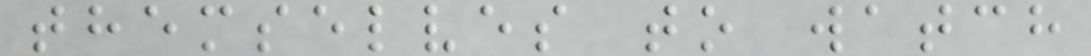themselves to watch
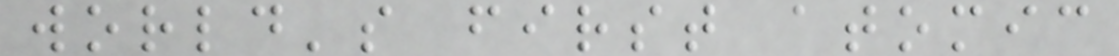world's first atomic
